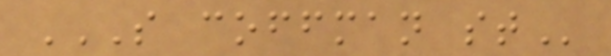S COFFMAN ST
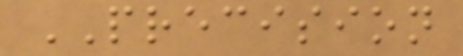PRECISION
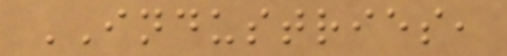INDUSTRIES,
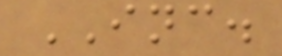INC.
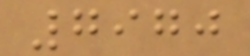7970
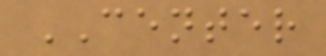CENTER
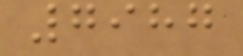7987
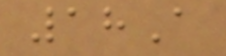18A
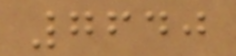7640
